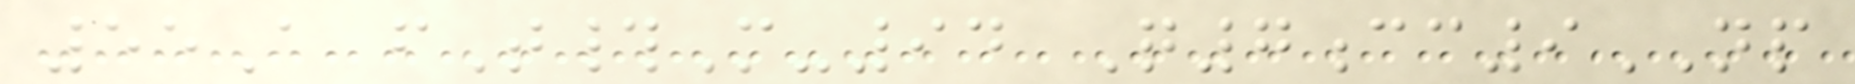55A fT#M-94 Q7cc9NP
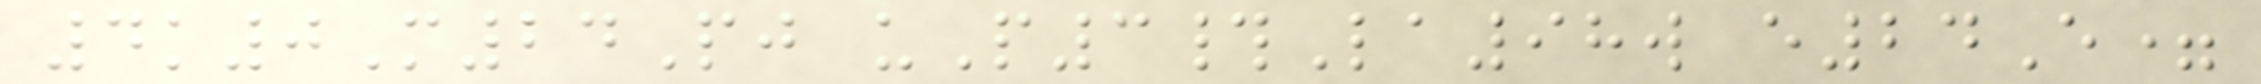4k0M24Pj uP3#La98w e24E=
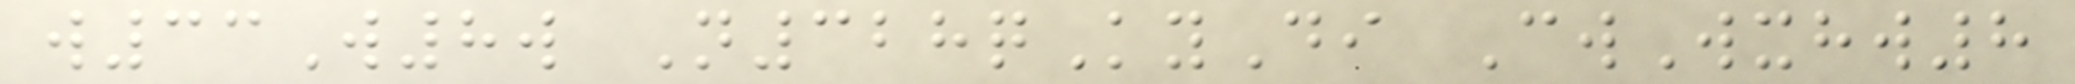w33W8w N328qKyDi CwWxhw8
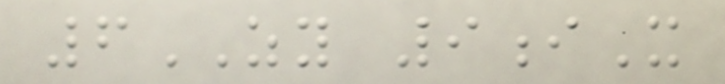6ZY 9iX
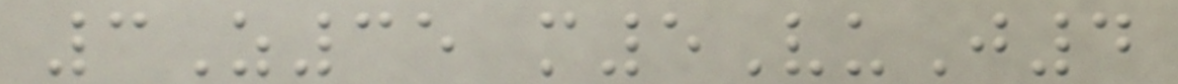3Z35 m5VuJ4
